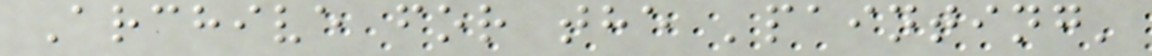Archive for the 'painting'
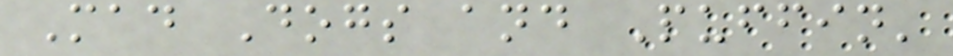Mad Dogs and Puffin'
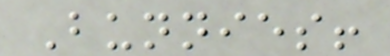Bunnies!
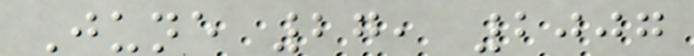June 27, 2007
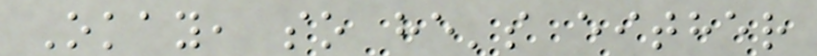Okay, so he's either
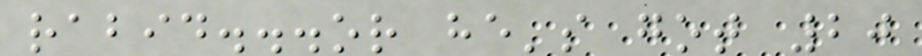rabid...or he's got 20
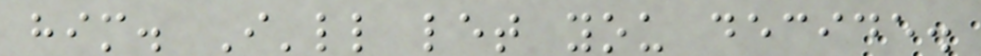him. I'll let you decide.
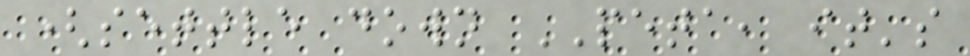(settle down PETA, it's
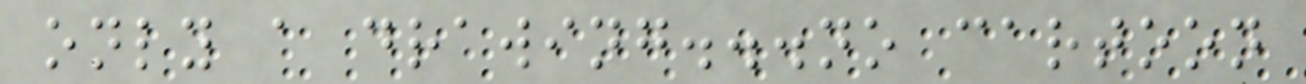only a drawing...no cartoon
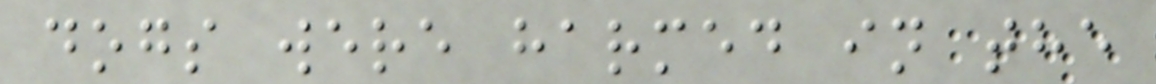dogs were harmed in the
